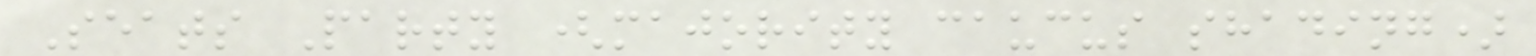Seats Party (majority caucus shading)
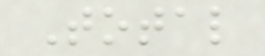Total
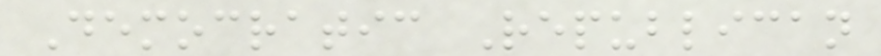Democratic Republican
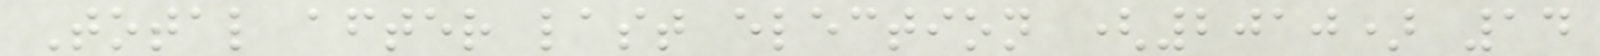Total after last election (2010) 14
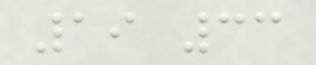19 33
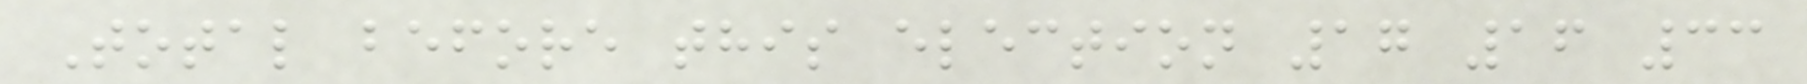Total before this election 17 16 33
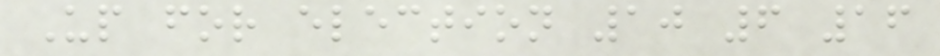Up for election 10 6 16
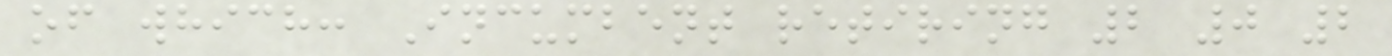of which: Incumbent retiring 2 0 2
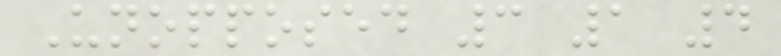Unopposed 3 1 4
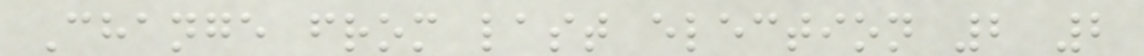Change from last election 2 2
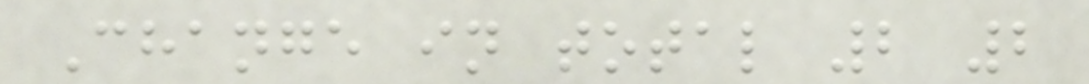Change in total 2 2
